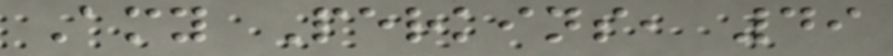Amy Perkins, 49
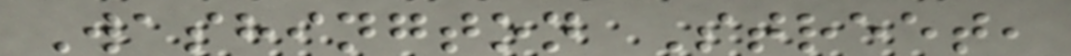Washington Street,
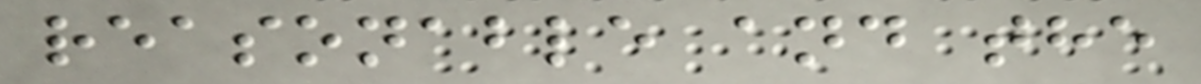reasonable and the
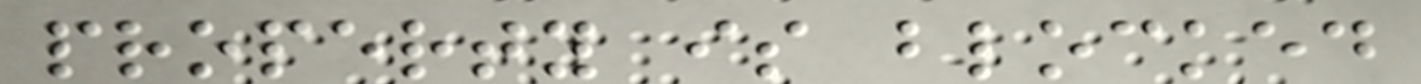property is blocked
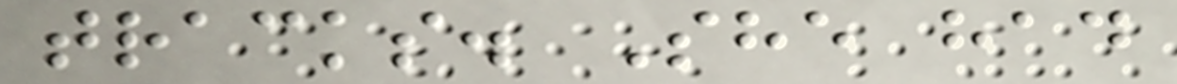tracks. She had
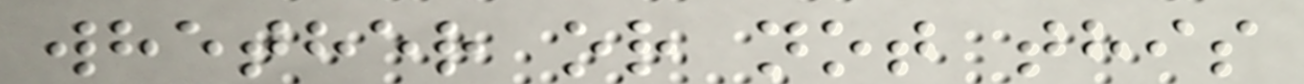whether or not this
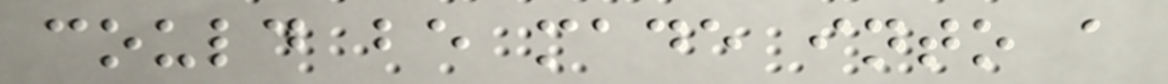could be made into a
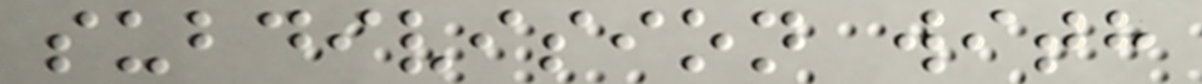subdivision with
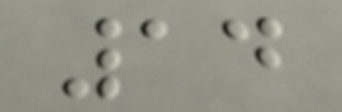14
